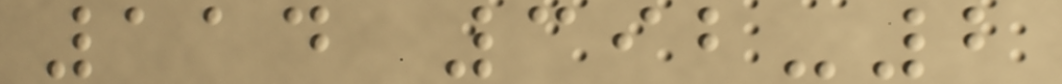114 392-2
